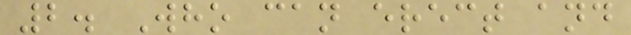2. Who can erect and
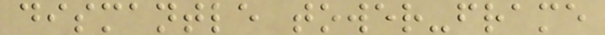dismantle tower-frame
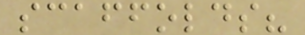scaffolds?
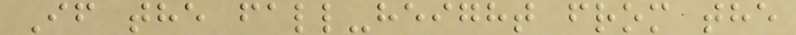If the fall-height from the
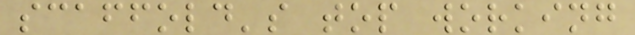scaffold's top working
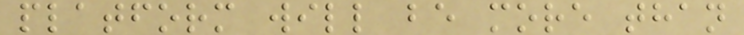platform will be more than
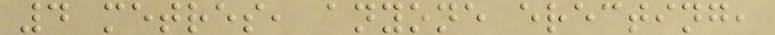4 metres, anyone erecting,
